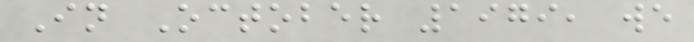In October 1979, we
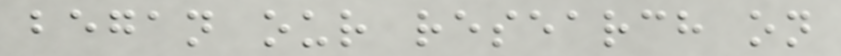began our research on
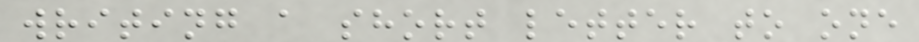writing a short letter to one
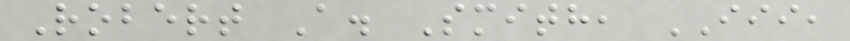Robert A. Smith, III,
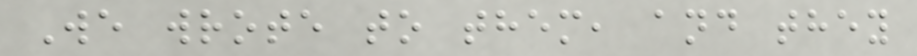We wrote to them, and they
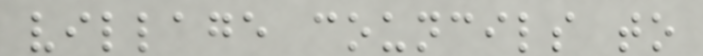village councils to
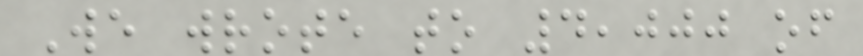We wrote to 4,000 of
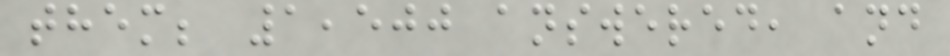them; 1,500 answered, and
